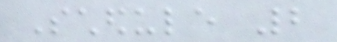Schedule 2
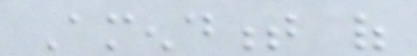Amendment of
